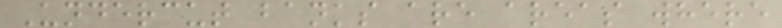Undercut banks are areas where
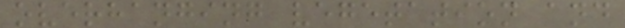overhanging vegetation and
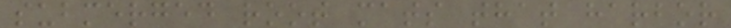submerged root mats that harbor
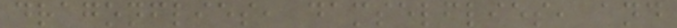dragonflies, damselflies, and
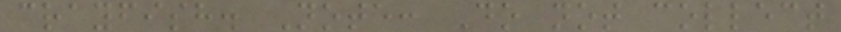crayfish. Note: Do not collect
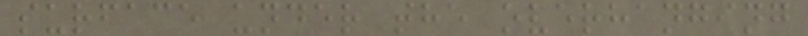surface under the overhanging
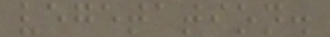vegetation.
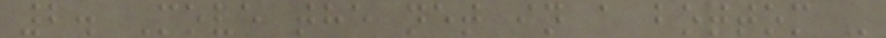2. Move the net in a bottom -
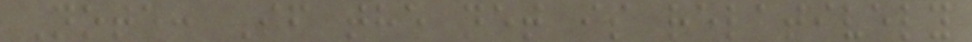Note: If the net is relatively
